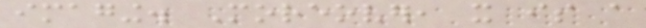imaging. Moreover, it is a
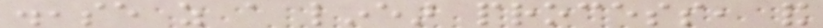disease as a linear process, and
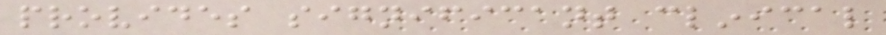provides significant clinical
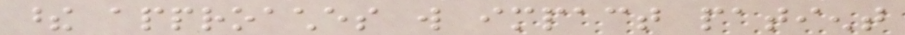these approaches will impact patient
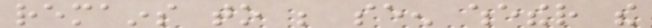remains to be seen whether the
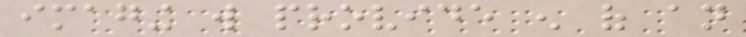imaging will provide enough of an
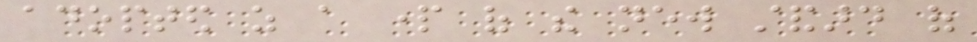adopted as a part of the new standard of
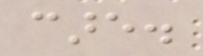care.
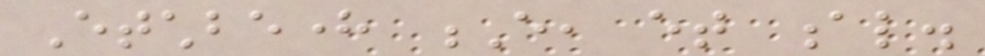Etchbehere E, et al.
